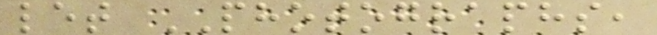let PHOTOGRAPHS,
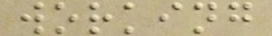working
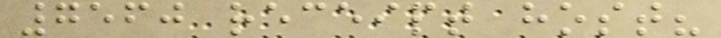7560 receipt host?
